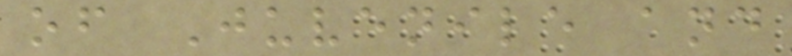of Juvenile and
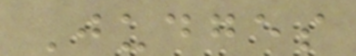Judges
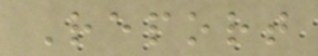Report
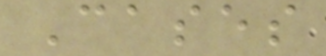Cases
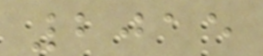2015
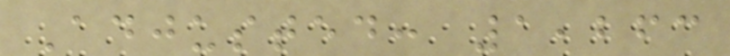Adjusted: 1,263
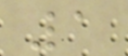1
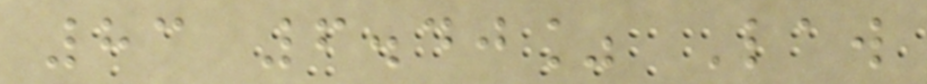83 6.40% Law
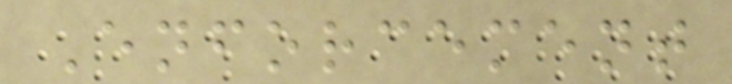Enforcement
